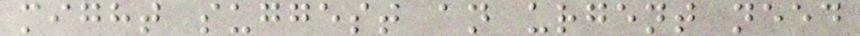might suggest an urgent need
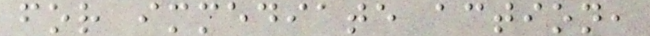for immediate action,
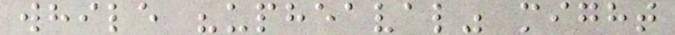while "upheaval" might
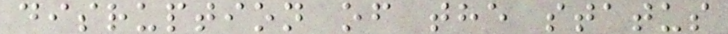disruption of the status
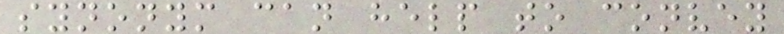synonym can help to convey
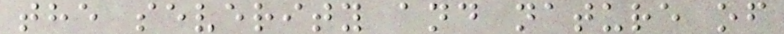the severity and nature of
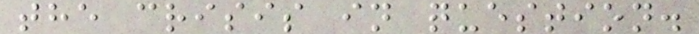the crisis in question.
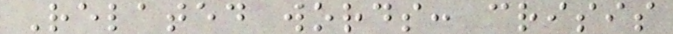Related words: crisis
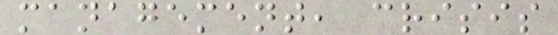management, crisis
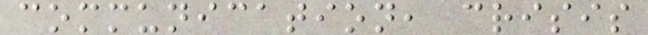communication, crisis
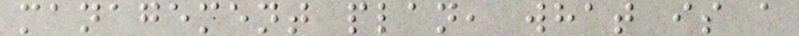management plan, what is a
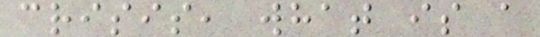crisis, what is a
